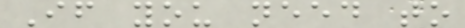If you need to
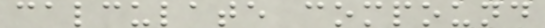calculate compound
